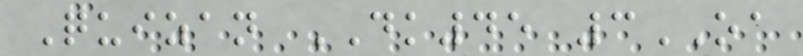Quizan DK45 3OA
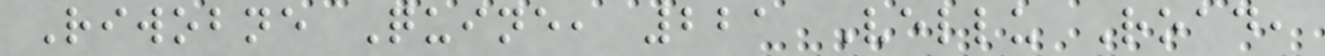Riwobne Quine, 221 Vellu Road,
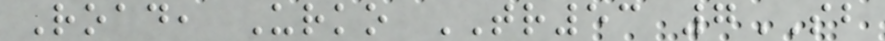Road, Urko TR53 7SB
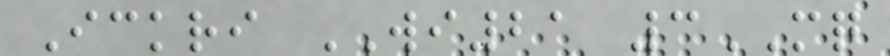Ickri WI21 3MQ
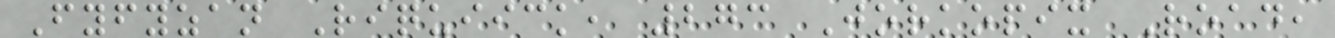Fyfyzan Riquiick, 273 Jorkopix Road,
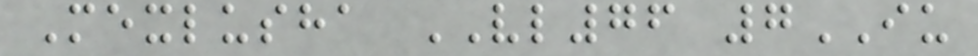Mexlusha VL76 7IU
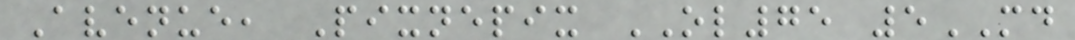Avenue, Pixnepix OL75 5MD
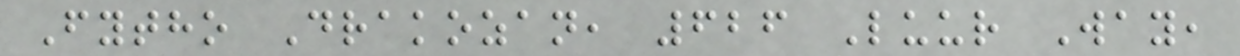Fytho Drakozan, 626 Luur Way,
